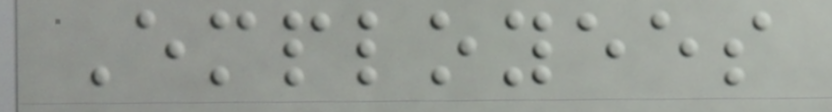Employees
